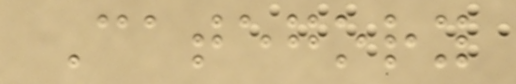Category
